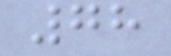78
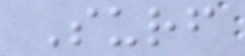Surf
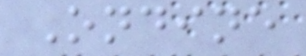Ondine
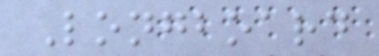Longboard
